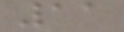11
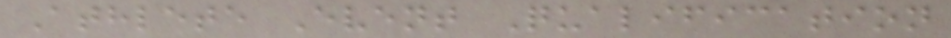Athlete Event Qualification
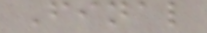Final
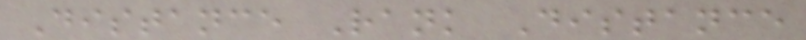Distance Rank Distance
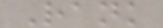Rank
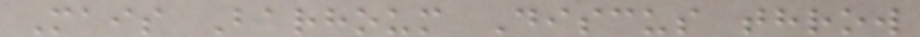Mais Barhoum Discus throw
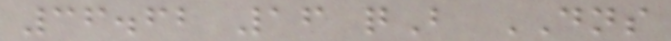36.62 16 qB DNS
